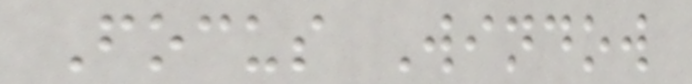Focus Window
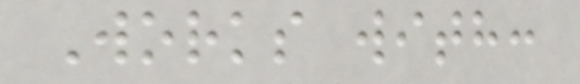Works with:
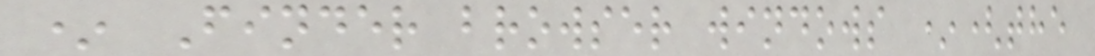* Finder browser windows *(the
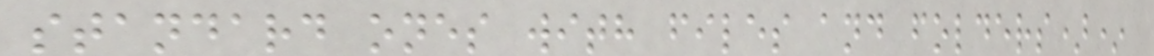standard ones with files and folders)*
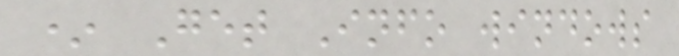* Get Info windows
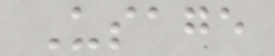Usage
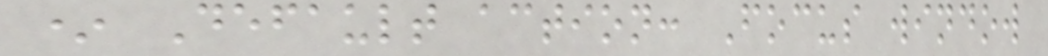* Default action: Focus window
